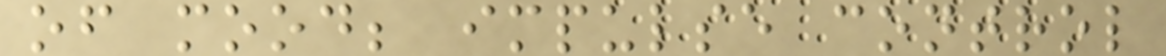of mood; impulse control
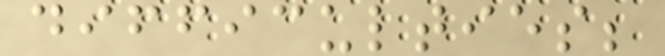difficulties;
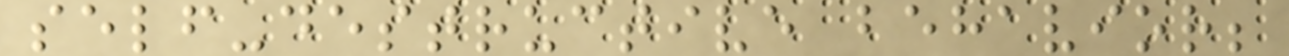self-destructive behavior;
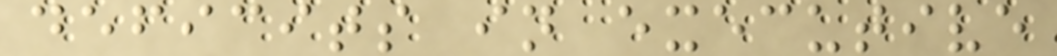deficits in executive
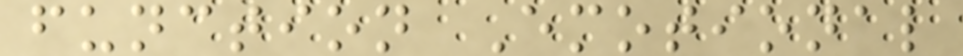function Emotional
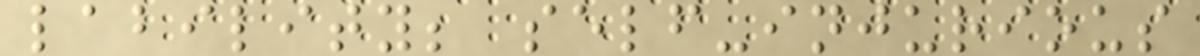lability; self-injurious
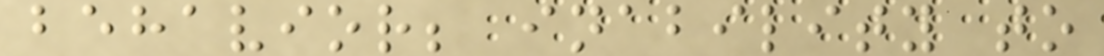behavior; inability to
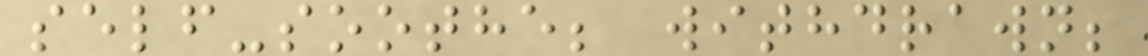self-soothe; withdrawn;
